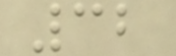32
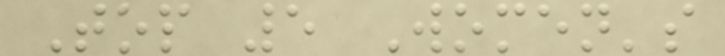Top 5 Women's
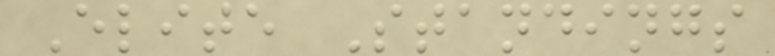Elite Standings
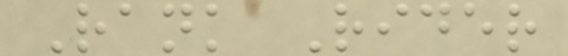Rank Rider
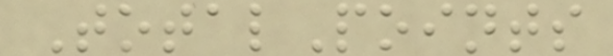TotalPoints
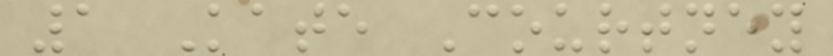1 Kate Courtney
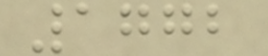1772
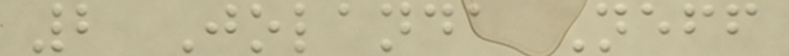2 Jolanda Neff
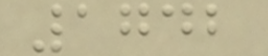1742
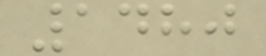1480
